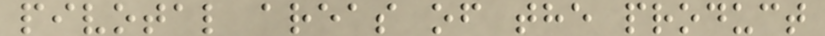pivotal areas of the product
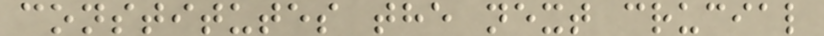constitutes the next crucial
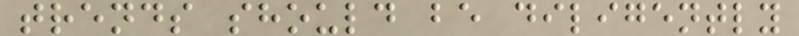trends should be diligently
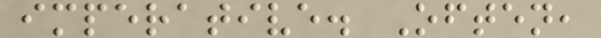imperative. Often,
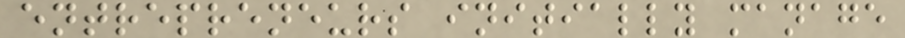entrepreneurs initially manage
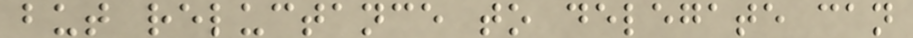but reluctance to delegate can
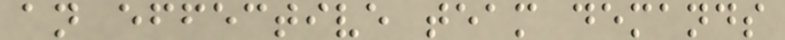an effective team demands
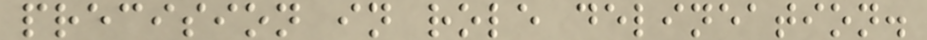precision in role delineation.
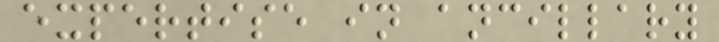expertise in ancillary
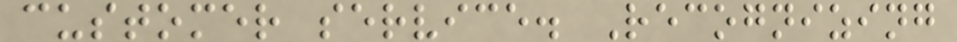customer service. Recognizing
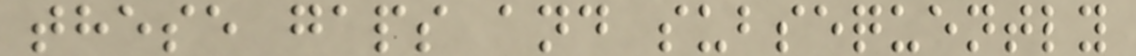these gaps and subsequently
